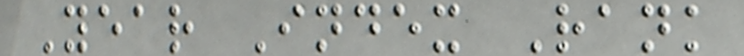Year Index Rank
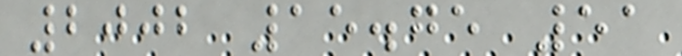2002 15.75 51
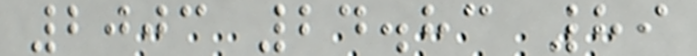2003 24.83 89
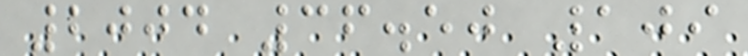2004 36.50 109
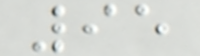95
